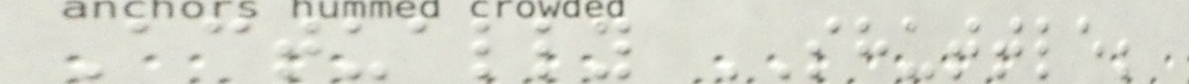Actually SHUTTLE;
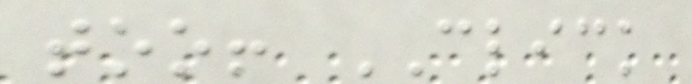too! CLICK
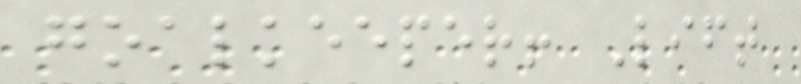goalkeeper! Lift
